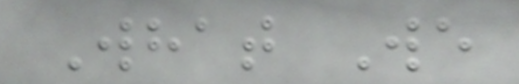What We
